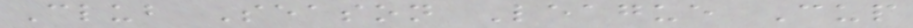Club Season League Cup
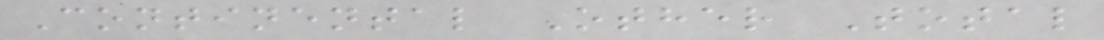Continental Other Total
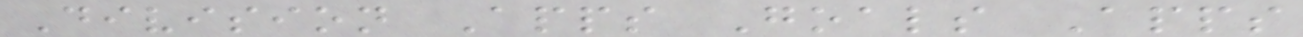Division Apps Goals Apps
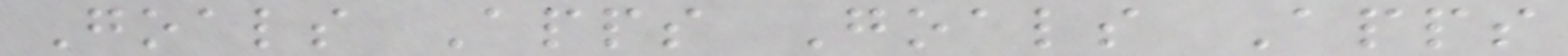Goals Apps Goals Apps
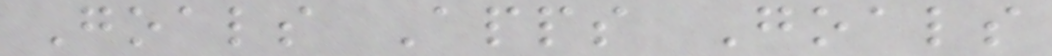Goals Apps Goals
